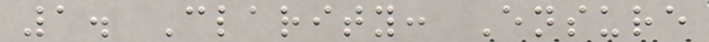1. Clarity: Ensure
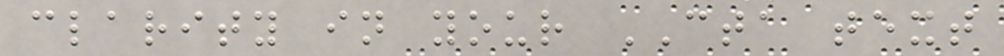clarity in your CTA text
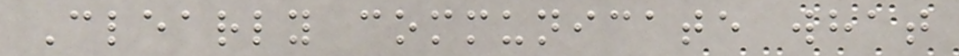Clearly communicate what
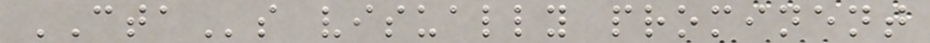CTAs visually prominent
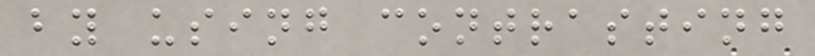by using contrasting
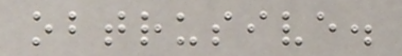obtrusive.
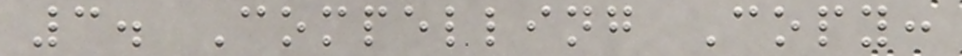3. Compelling Copy:
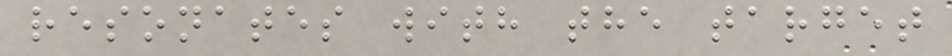resonates with the target
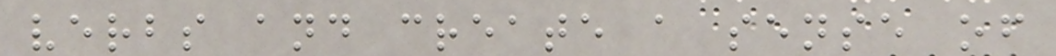verbs and create a sense of
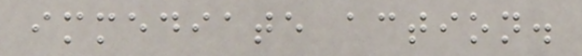immediate action.
